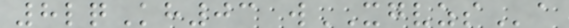8lqKh03 wXGVZSa
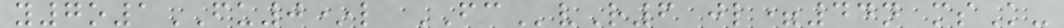y7o1FU0*l FCvR6 jl=44n msK-
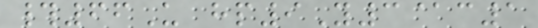#66U hp9Y3@c1
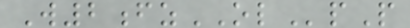W2fzOLpP
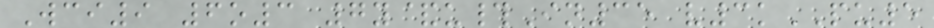Wci9 6o3 7y&u#In35 v3kPU5
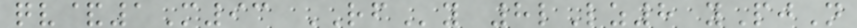qv&1M93 RFy 8lLz8 yPjN
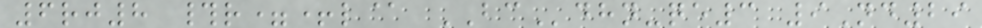6rj8 #r=+l@ BCdhn-qe3 9Nd29
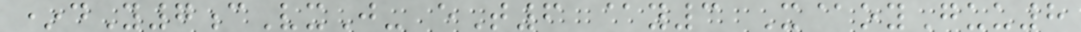*dY7cVxJ- eT6 @y3 X@oyGuu8
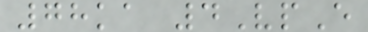78ka 4VpE
